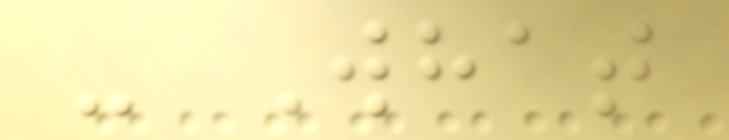- What
